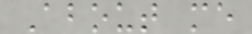About me
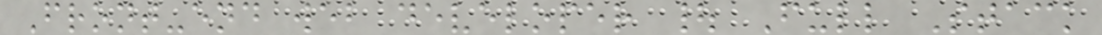Front-end web developer | Full Stack
